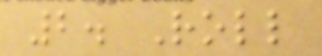2. Roll
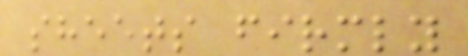sheets firmly
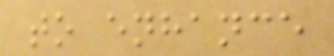to enhance
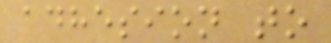adhesion to
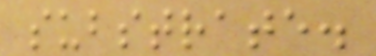substrate.
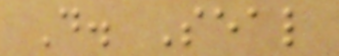D. Seal
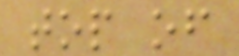top of
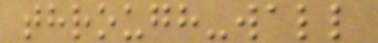through-wall
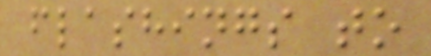flashings to
